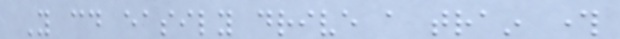You could easily drive a train through
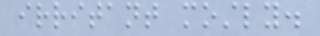irritant mostly.
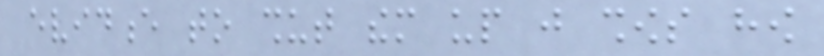evidence to shut them up just shows how
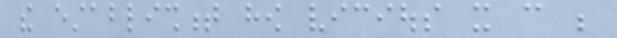the establishment how vicious it can be
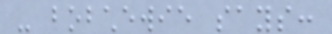- bobchewie says:
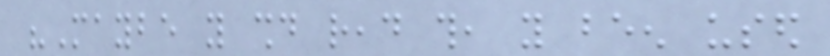"Maybe you should read this, you been used
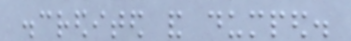discredited and dumped.
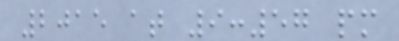2015 at 9:57 pm
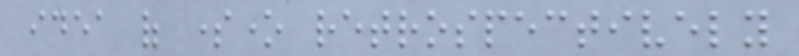idea of someone retrospectively
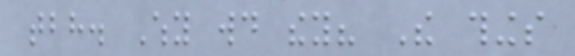tbh. Why would they? The things
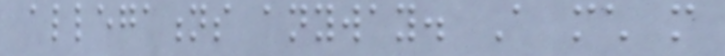allegations anyway. A much more
